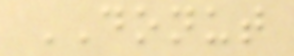DONUT
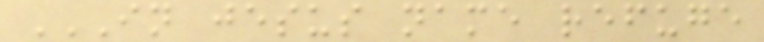IN JESUS NAME REFUGE
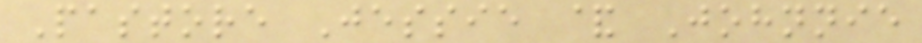Pastore Jessie & Johnnie
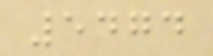5474
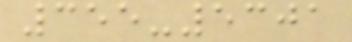355-5301
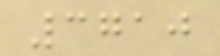3710
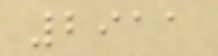2911
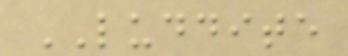LUDDITE
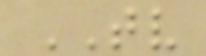TV
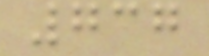737
